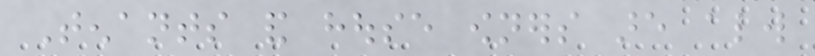Tenants and house owners are always
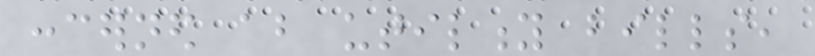concerned about utility bills,
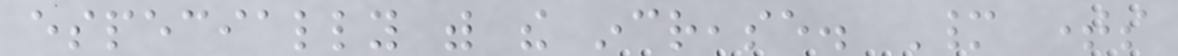especially with the increase. Many times
